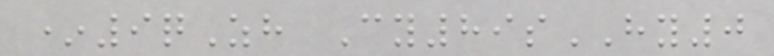*9qZh Cy89sHY0
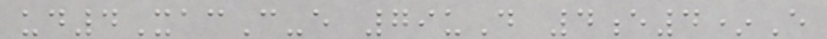ud4XacC-e 79uD 4e4*E
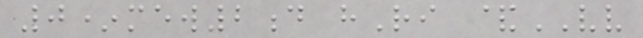0*mew2d hRi &VV
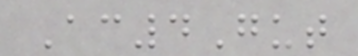Ac4Gut
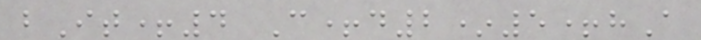bIt+4 C+d2*5+hA
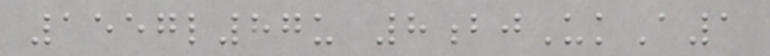1557l87u 8bjUkA1
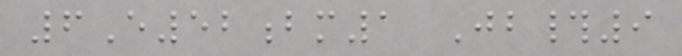6E52bm1 Jb#9
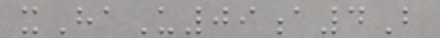xHaU09a4B
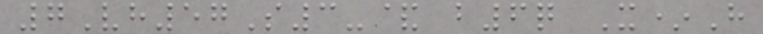7Vh57S3-& b6q X*H
